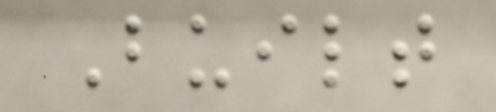Built
